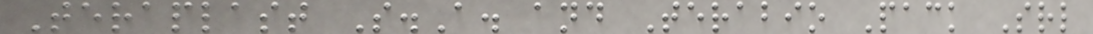Teraplast S.A. and Terabio Pack Srl
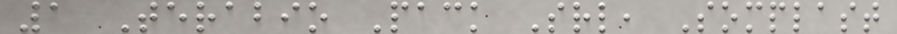1 Terabio Pack Srl, Somplast
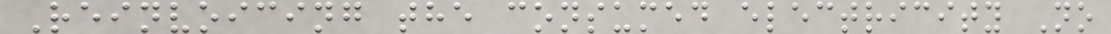Reinvoicing the consumed electricity No
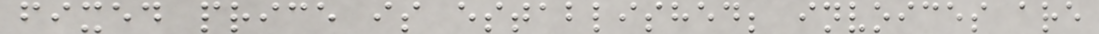fixed price is established; invoices are
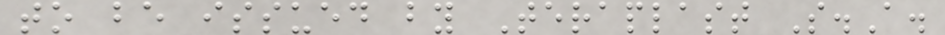to be issued by Teraplast S.A.
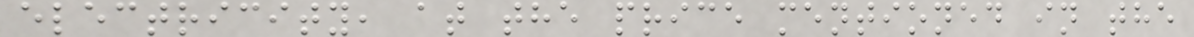electricity, at the price mentioned in the
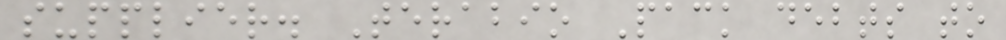supplier. Terabio Pack debts to
